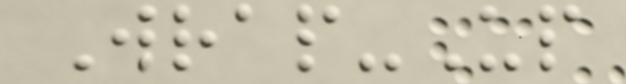Wrap-Up
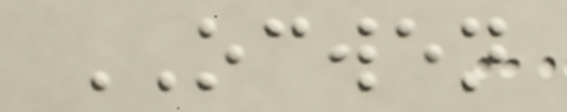OCWEN
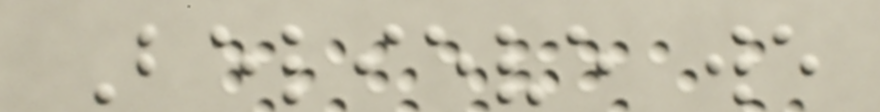Believe we
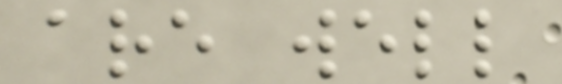are well
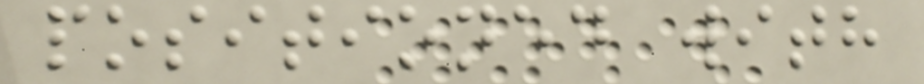positioned with
